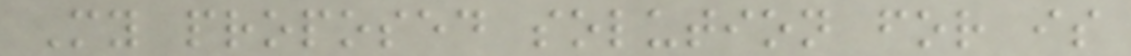My proposed solution for is
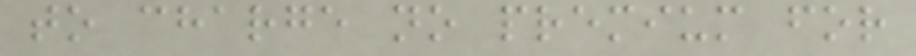to charge no premium for
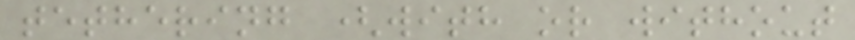tethering (with or without
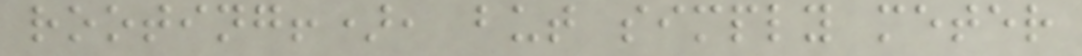rooting!), but simply meter
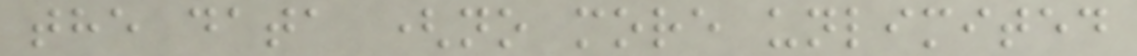the data (no more unlimited
